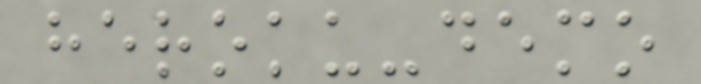heroku-demo
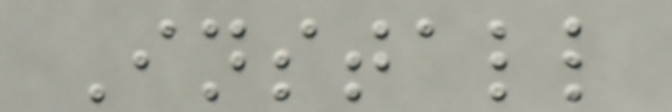Install
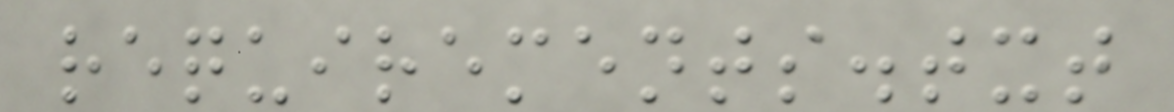requirements.txt
